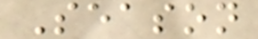Season
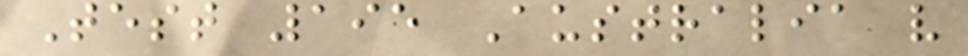Test 195 Australia v
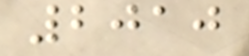2010
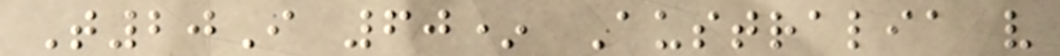T20I 60* Australia v
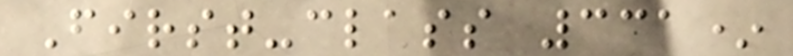First-class 331*
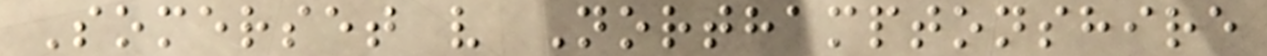Somerset v Northamptonshire
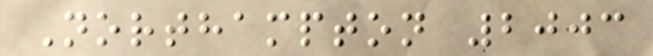Northampton 2003
